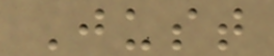Just
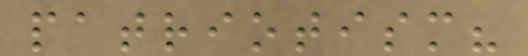patriotism?
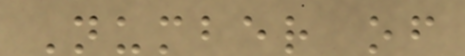Number of
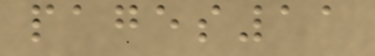pages11
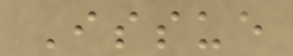Issue
